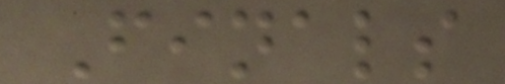Finals
